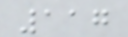117
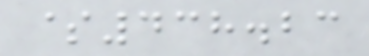$438.23
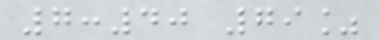7:40 79%
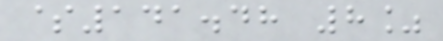$141.48 8%
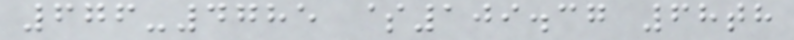676-4785 $109.37 68th
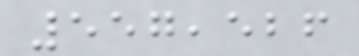557,526
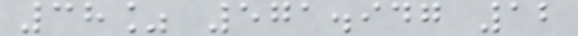38% 571.947 12
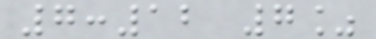7:12 7%
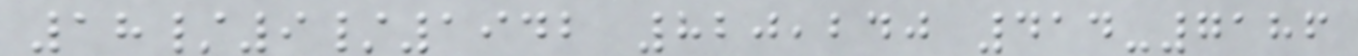18/9/1942 820,240 414-7186
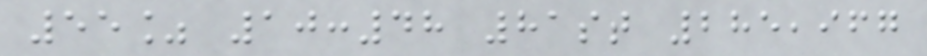55% 10:48 81st 285,967
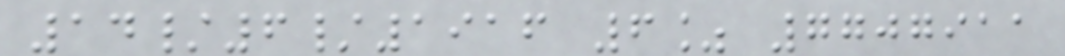14/6/1916 6% 7707911
